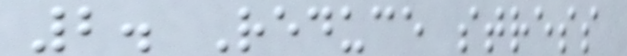2. Reduce stress
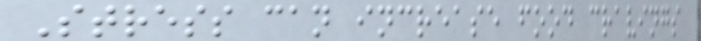Stress can increase food cravings
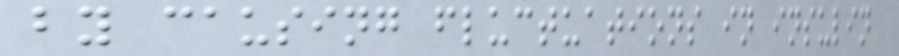by causing fluctuations in insulin
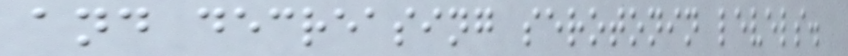and decreasing serotonin levels.
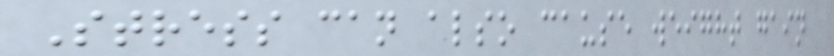Stress can also cause weight gain
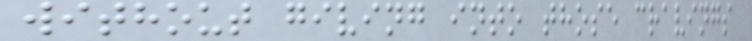without giving into those cravings
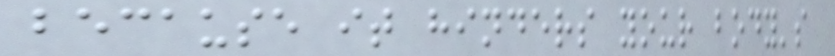because it hinders your body's
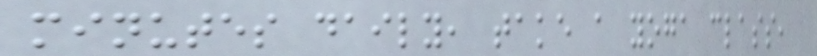minutes daily, take a yoga class,
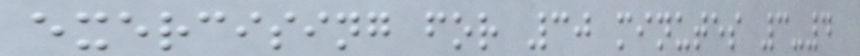exercising for 30 minutes 3-4
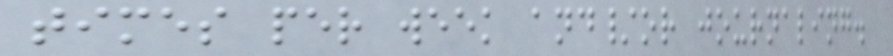times per week and/or journaling.
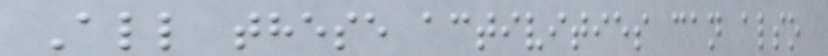All these activities can also
